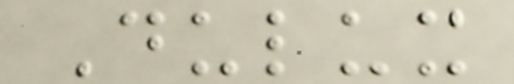Dulux
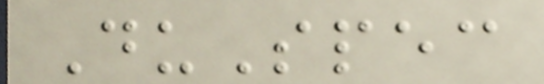DuSpec
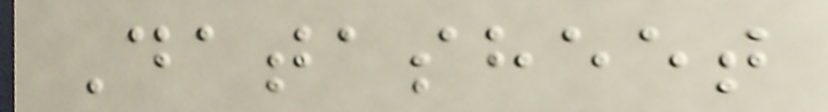Datasheet
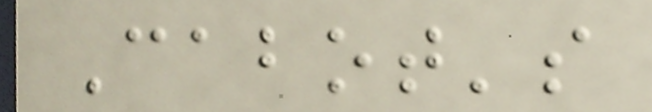Cabot's
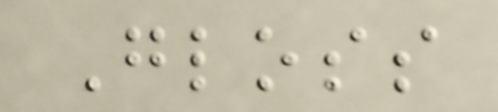Gloss
